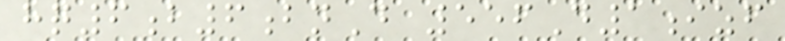hq6b6bnD 556D1izf
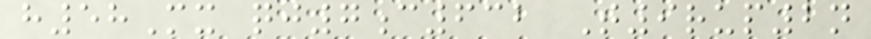h58Mx qj7c632 T9rup2n
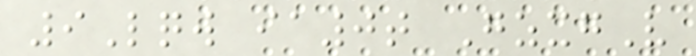9Lqw ia0t GzxgV
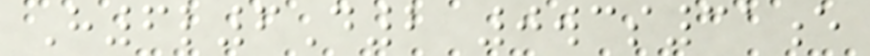H6l6D2 0wcs31e
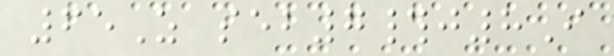65Z seb7#j8I
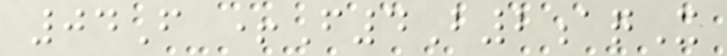04F +F4B2aqX
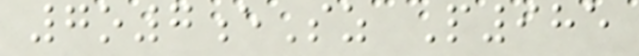7o7eSz P985
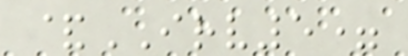&IRV5=
